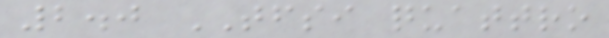2.0 TFSI quattro
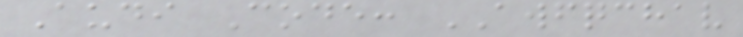Audi Code: AWFQCHAV
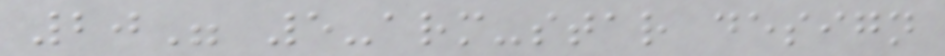20" 5-arm-star design
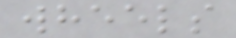wheels
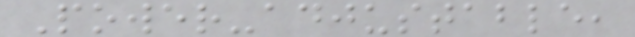Power-adjustable,
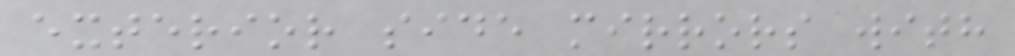exterior side mirrors with
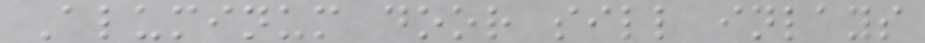Aluminum door sill inlays
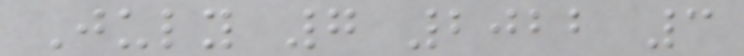July 7 2022 3
